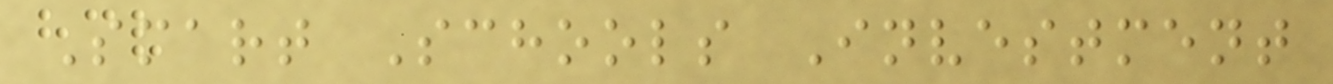Smart Schools Investment
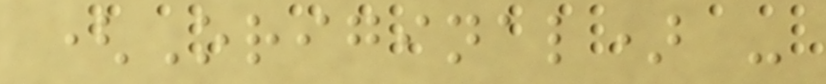(Original) -
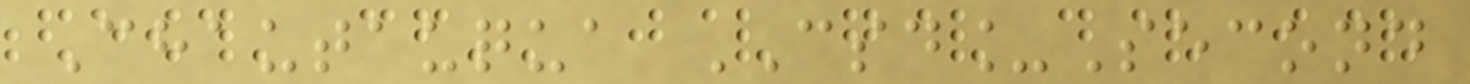Chautauqua CSD_Second
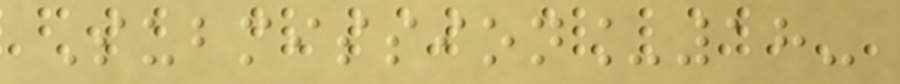Submission_18-
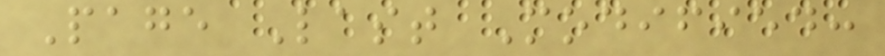Page Last Modified:
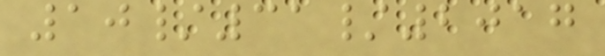10/31/2017
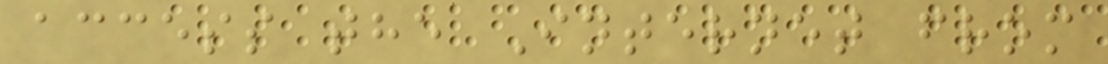access the Internet from
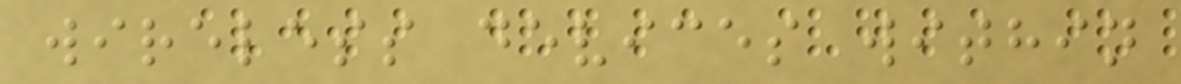wireless devices within
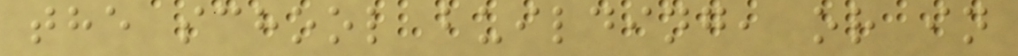the school building, or in
